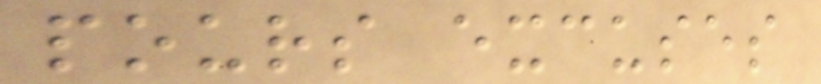pours excuses
